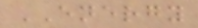ENERGY
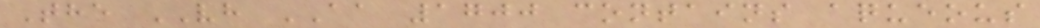The VH AA 1700 contains aqueous
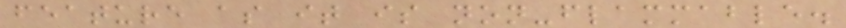feature as it is non-flammable.
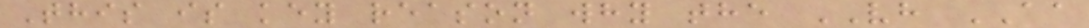This is key reason why the VH AA
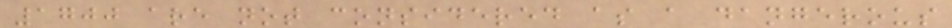1700 are not considered as a dangerous
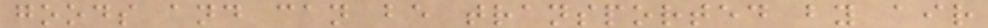goods and can be transported by air
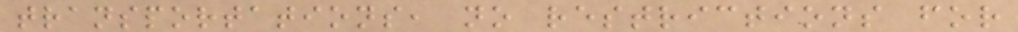transportations, no restrictions for
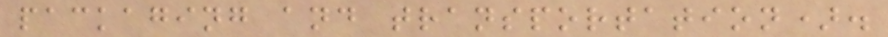packaging and transportation).
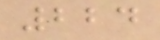224
